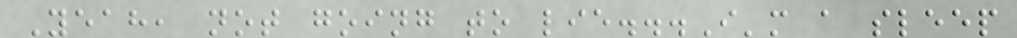Yeah, not going to lie...I'm a sleep
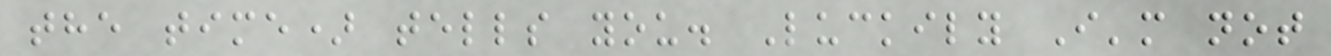the time) tells you. Luckily I'm not
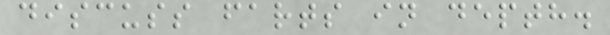discuss farts in depth.
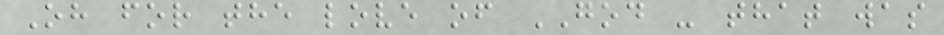Oh for the love of GOD - that was
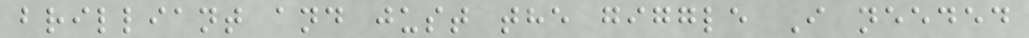brilliant and just the giggle I needed
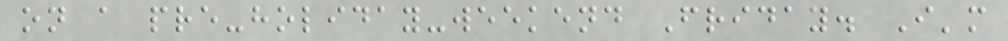on a pre-holiday-weekend Friday. I'm
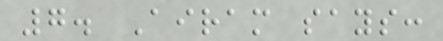7. Airam says:
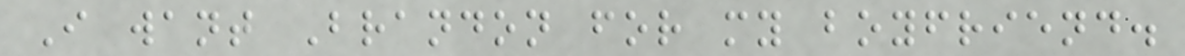I want Brandon for my boyfriend.
